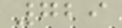729
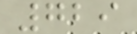729
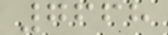7668
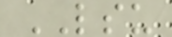LSU
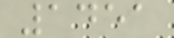1451
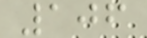106
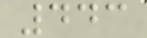443
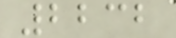2232
